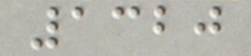1320
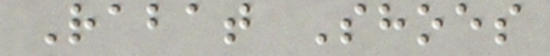Rabat Shoes
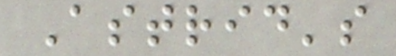Astrid's
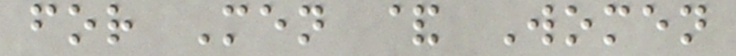for Men & Women
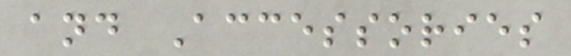and Accessories
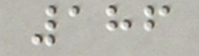186
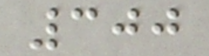300
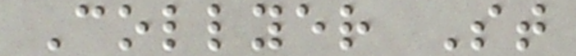Collyer St
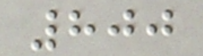800
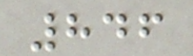846
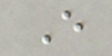E
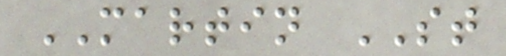MARTIN ST
